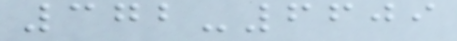372-6609
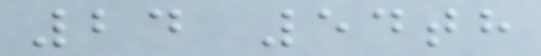24 54th
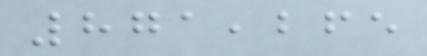871,265
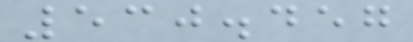530.457
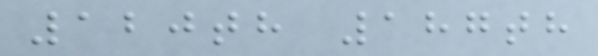120th 187th
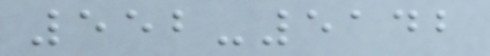552-5142
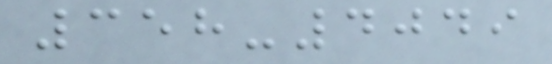358-4049
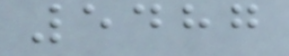5487
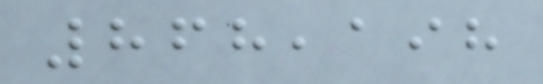868,198
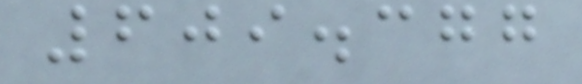609.377
